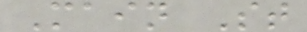Main St
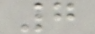7
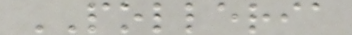POLLERIA
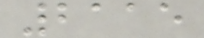2115
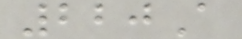220A
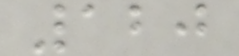120
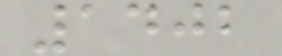1402
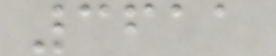3611
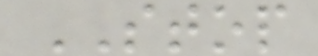STOP
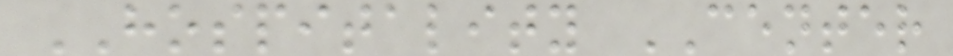HOSPITALITY CENTER
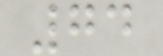74
